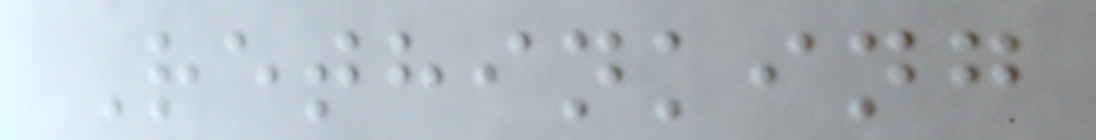Rethinking
